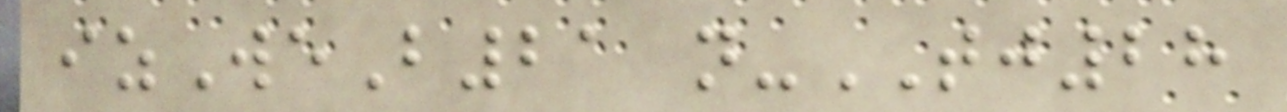izWeB21 n-TJ28
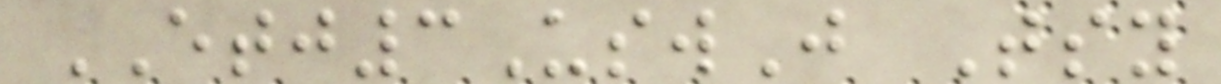ETJ3UswJ Tsy
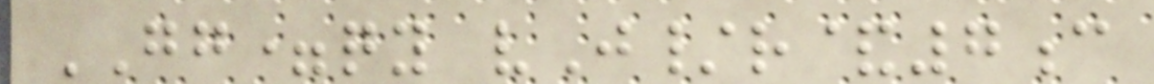GG=qy vJ/r&7c
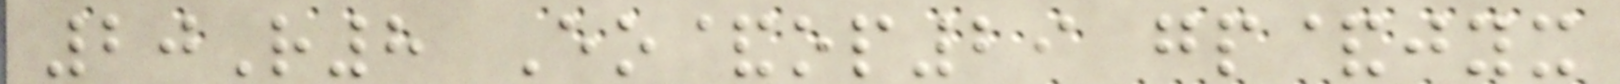20R8 Eo&op29 gp&jyx
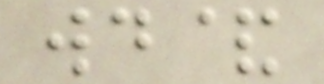wd&
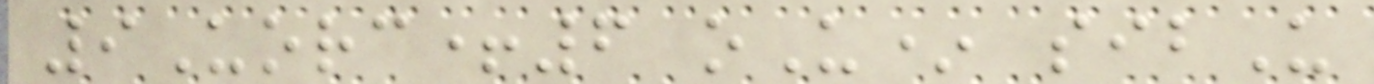9Uorc+6 oU* sibU
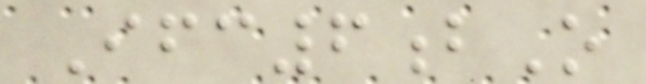Ifc6bO
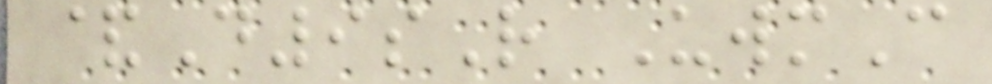&D9sR UwmC
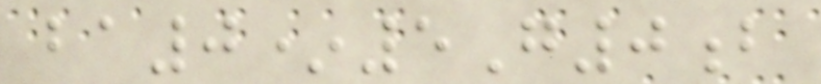ba0*5G0b
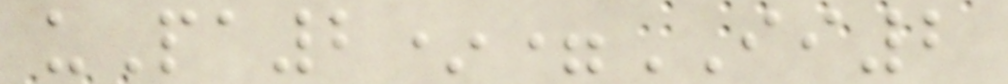uPa2*=II2
